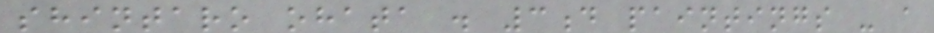shintaro ohata . 3d paintings - a
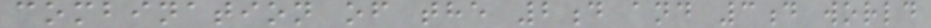combination of the 2d and 3d world
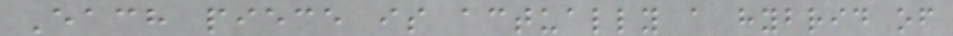Each piece is actually a hybrid of
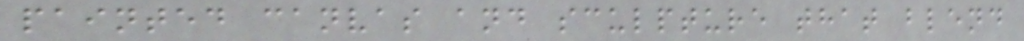painted canvas and sculpture that blend
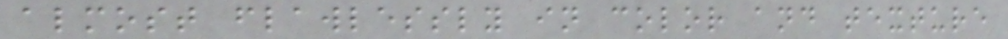almost flawlessly in color and texture
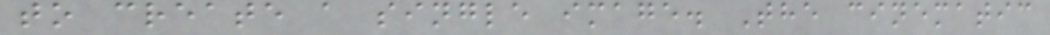to create a single image. The cinematic
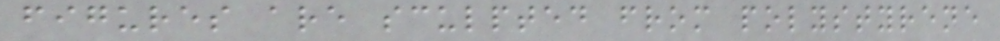figures are sculpted from polystyrene
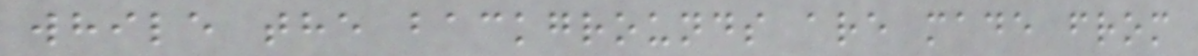while the backgrounds are made from
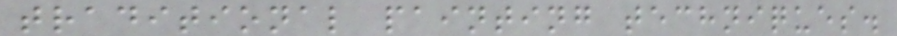traditional painting techniques.
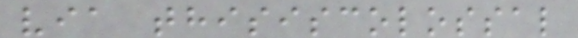via thisiscolossal
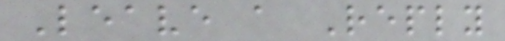Leave a Reply
